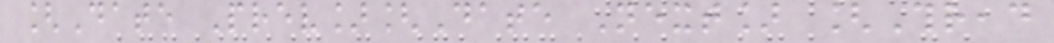[Date Prev][Date Next] [Thread
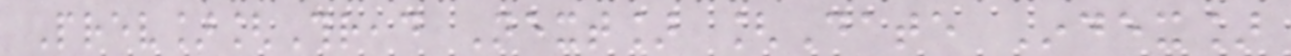Prev][Thread Next] [Date Index]
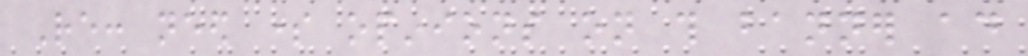Re: need some opinions on this banner ad
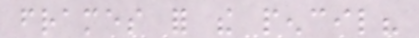frames for the pencil?
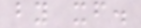by itself.
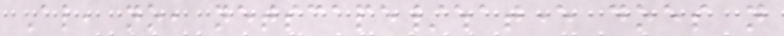Also, no, netscape/whatever does not
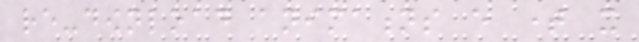re-download animations every time it
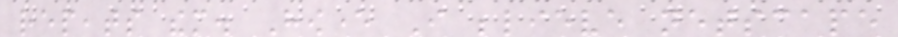repeats them. However I believe netscape
